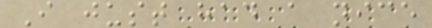I just had a nice
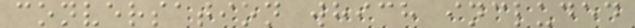conversation which included
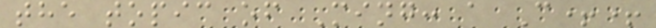the topic of Ming: a C++
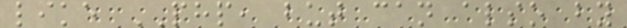like PHP, but can also by
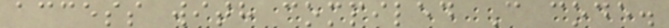access with compiled C code.
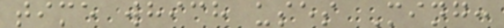time which uses Ming:
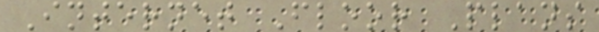Internet Floor Plans
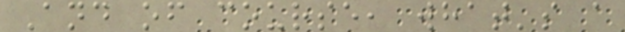And of course, what's a
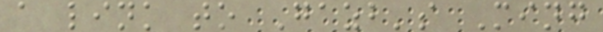a link to Gazb's Ming
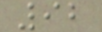92
